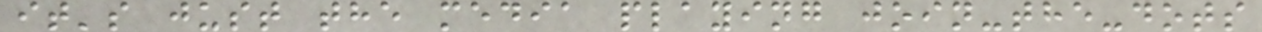it's just the media playing join-the-dots
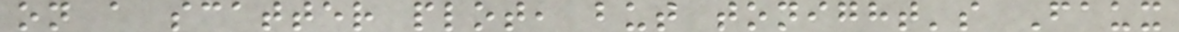on a scatter plot, but tonight's Faux
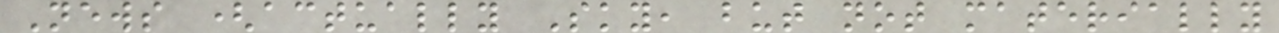News (actually Sky, but not materially
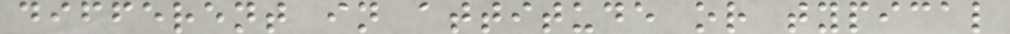different in attitude or typical
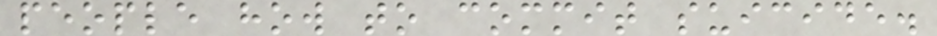people how to commit suicide.
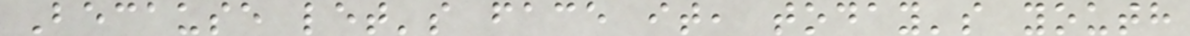Because let's face it, today's youth
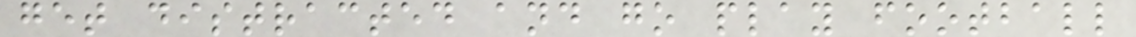get distracted and go play football
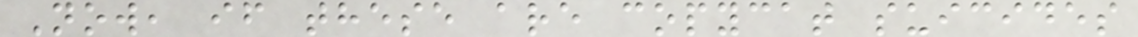Now, if these are copycat suicides
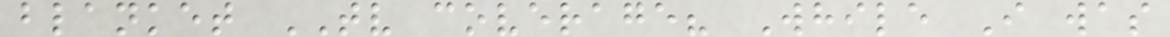blanket TV coverage? While I was
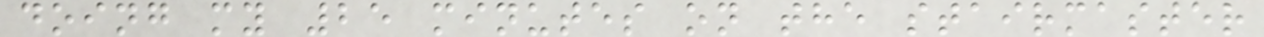doing my 25 minutes on the stairmaster
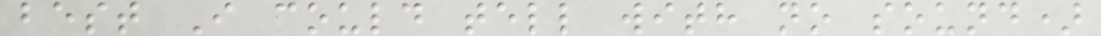best I could tell with no sound)
